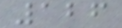126
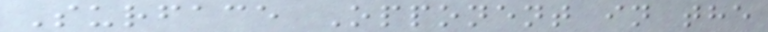Surface Opponent in the
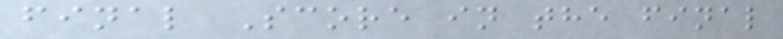final Score in the final
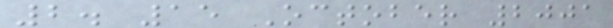2. 15 October 2001
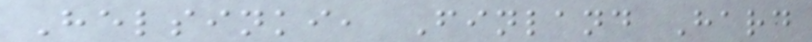Helsinki, Finland Hard
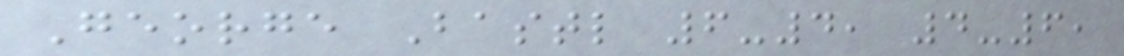George Bastl 6-4, 4-6,
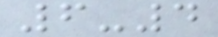6-4
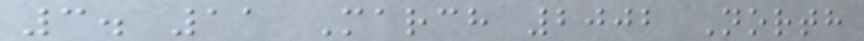3. 11 March 2002 North
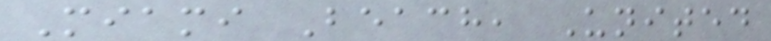Miami Beach, United
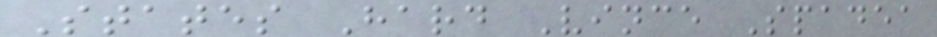States Hard Vince Spadea
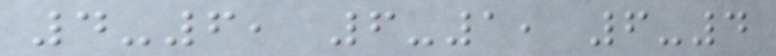4-6, 6-1, 6-4
